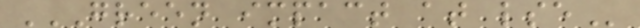GREEN IMPACT AT LSE
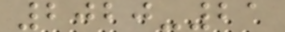2020-21
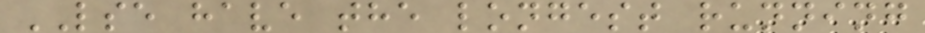LSE have the longest running
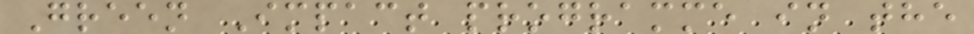Green Impact programme in the
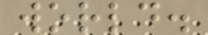world.
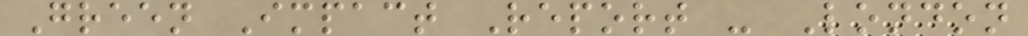Green Impact Report - London
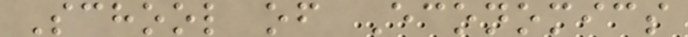School of Economics
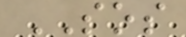SOS
